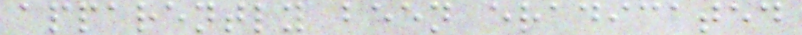apparently been eradicated
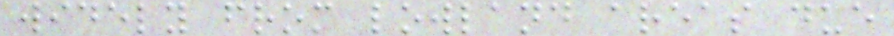widely from lowland areas due
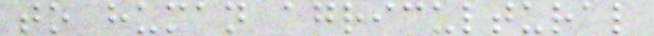to human agricultural
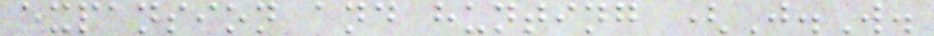expansion and hunting (J.W.
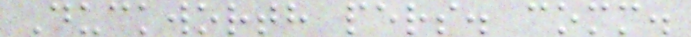Duckworth pers. comm.
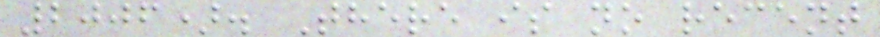2006). There is no recent
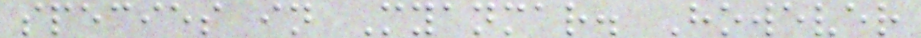species in Myanmar. However
